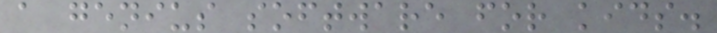a genius software for kids.
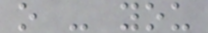o - you
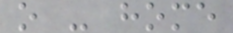o - home
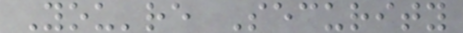You're Security
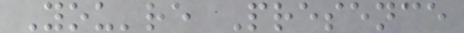You're Presence
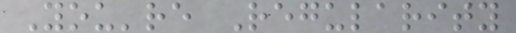You're Regularity
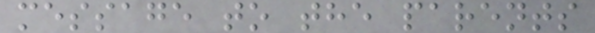message to the parents
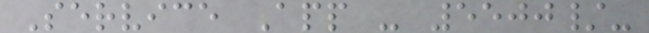Service App - 5500/-
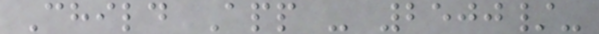Child App - 2500/-
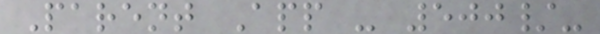Parent App - 500/-
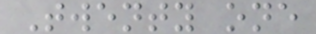Twenty one
